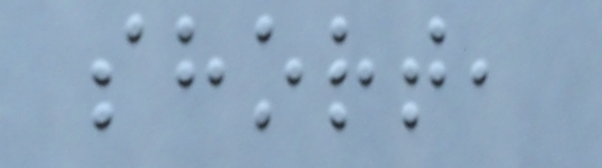short,
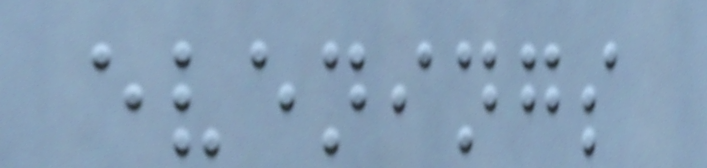evenings
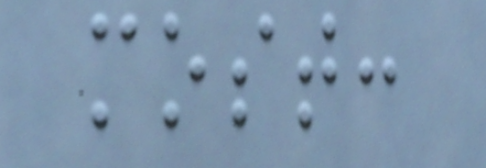most:
